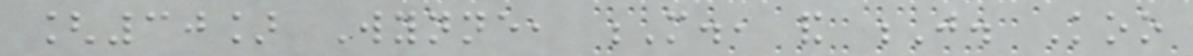[30] Wynne, M., and J. Koo
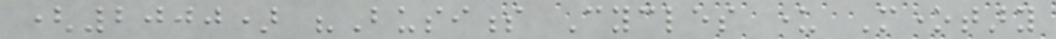(2000) "Business Cycles under Monetary
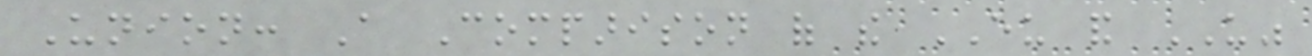Union: A Comparison of the EU and US"
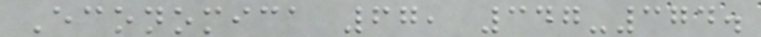Economica 67, 347-374.
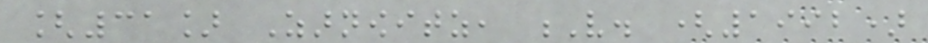[31] Zarnowitz, V. (1992)
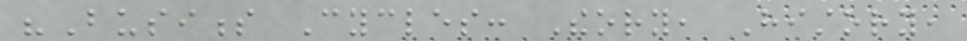"Business Cycles: Theory, History,
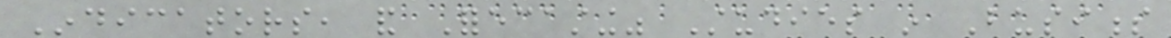Indicators, and Forecasting" Studies in Business
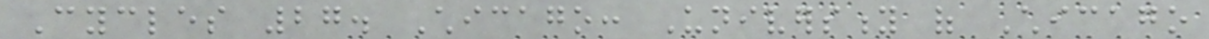Cycles 27. Chicago: University of Chicago
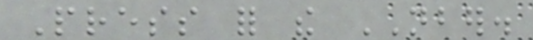Press for the NBER.
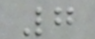7
